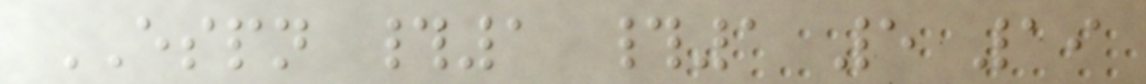ESPN #1 #1 5 19
